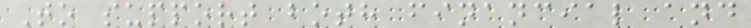To support both financial and
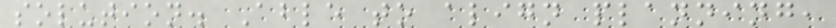solution. Able to align planning,
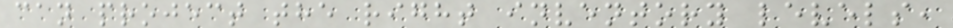can project the right inventory levels,
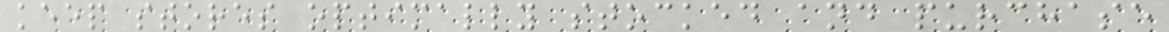keep stores optimally stocked and purchase
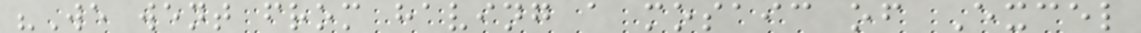"We went from having a mosaic of Excel
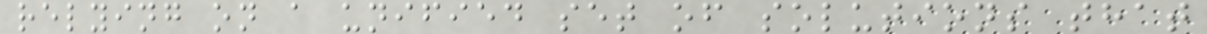relying on a unified set of solutions that
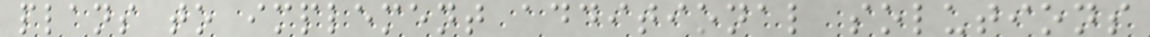plans to implement additional solutions
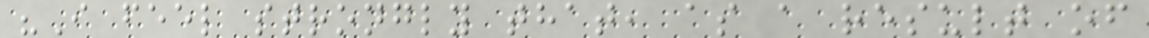"I feel strongly that, as a result of
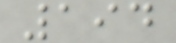194
